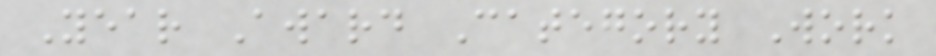Year Award Category Work
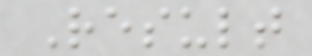Result
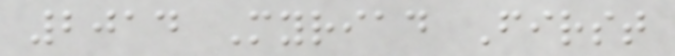2014 Myriad First
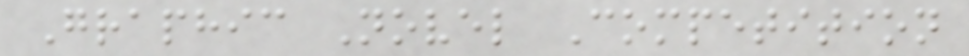Graphic Novel Competition
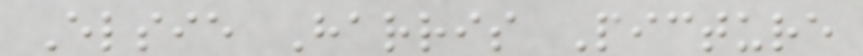Elsie Harris Picture
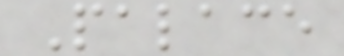Palace
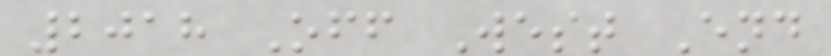2018 Off West End
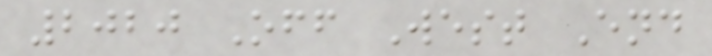2020 Off West End
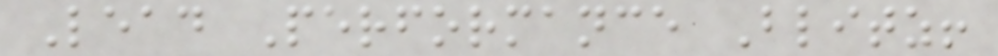Lead Performance Blitz!
